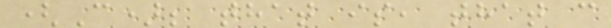(C); that is, that c
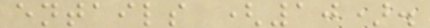entails (10).
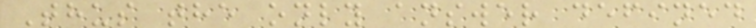Thus the only answer defined
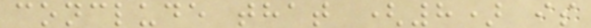conclude that (8) is
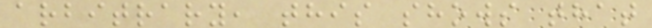arbitrary, this shows that
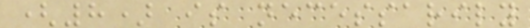(8) is necessarily
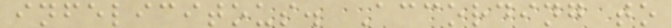infelicitous. According to
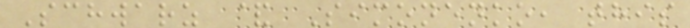Schwarz & Simonenko, this
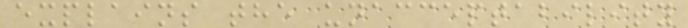explains the unacceptability
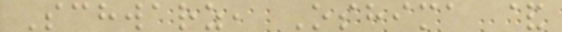Schwarz, Oshima &
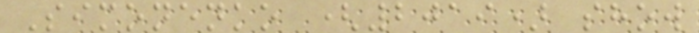Simonenko (2019) show
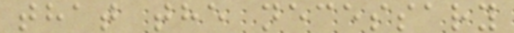that the necessary
